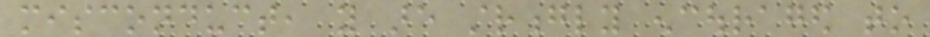misconduct, you are strongly encouraged to
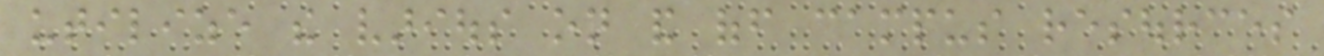utilize the various on and off campus resources
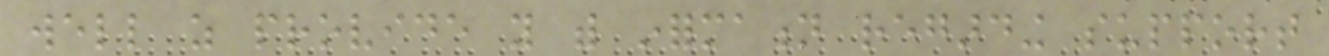well as provide you with information regarding support
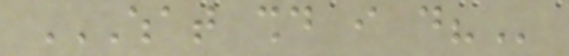WHAT SHOULD I DO?
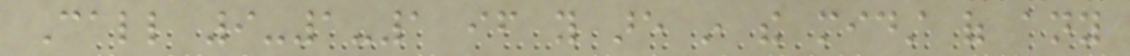Call 9-1-1 if you are in the midst of any
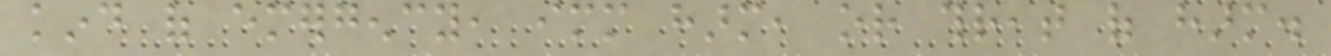kind of emergency, immediate harm, or threat of harm.
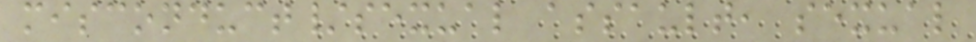misconduct/sexual assault, sexual
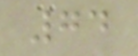74
